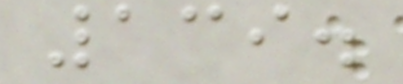139.
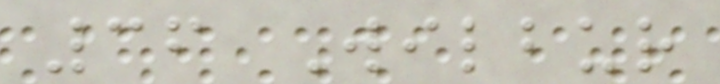36 Wilbur
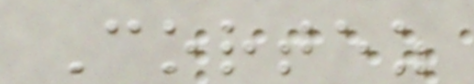Cortez
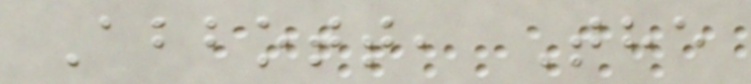Abbott, The
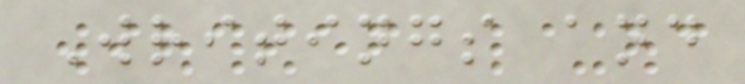Writings and
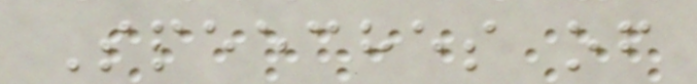Speeches of
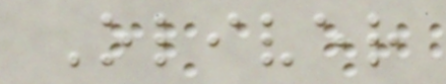Oliver
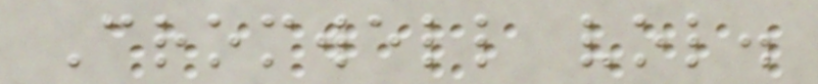Cromwell vol.
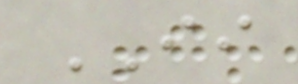II
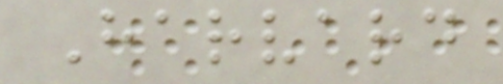Harvard
